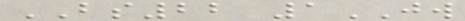BS22 1JW
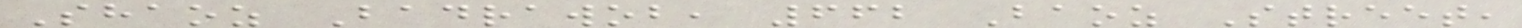Shaoz Badrawob, 662 Baoz Street,
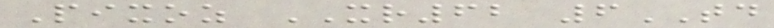Pixoz XR62 6TD
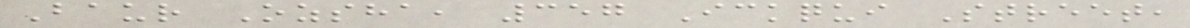Baur Ozsha, 357 Ickqui Street,
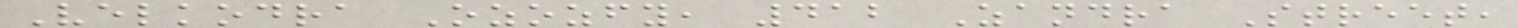Velkodra Ozozfy, 412 Zandra Street,
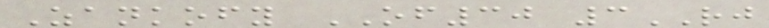Zankofy OF30 3RJ
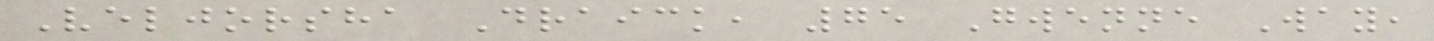Veljorsha Draick, 75 Gwenne Way,
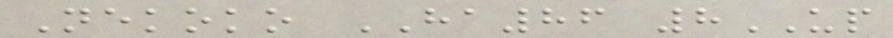Nekoko HA86 8UP
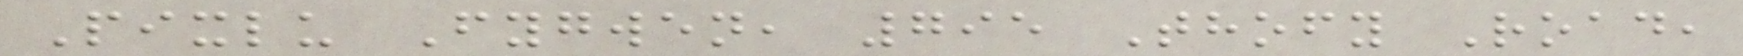Pixlu Fygwen, 795 Thofy Road,
